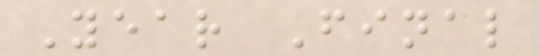Year Final
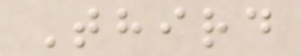Third
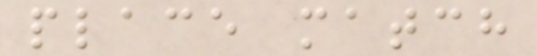place match
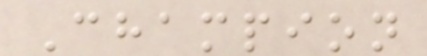Champion
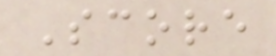Score
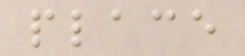place
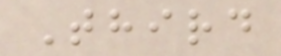Third
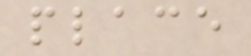place
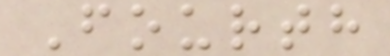Fourth
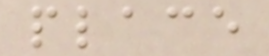place
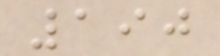190
